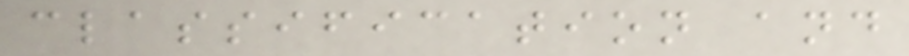classification and
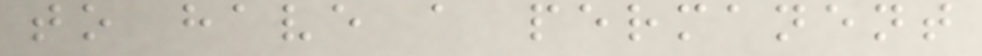to have a permanent
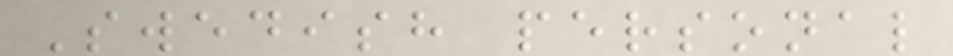Swedish personal
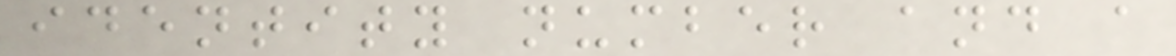identity number and a
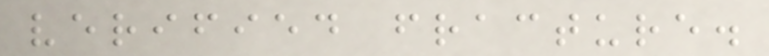verified fracture.
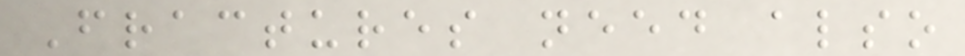Fractures need also
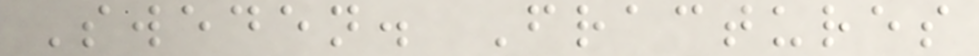Sweden. Fractures
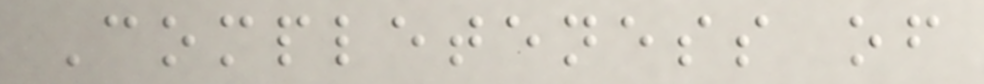Completeness of
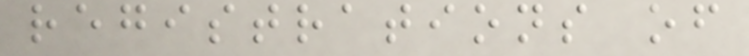registrations of
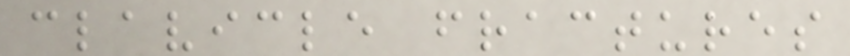clavicle fractures
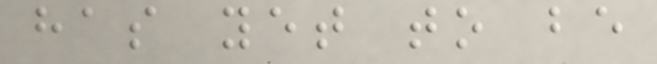has yet to be
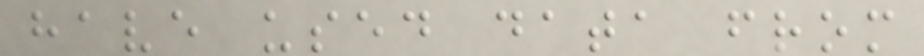have used data from
